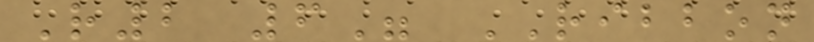R2 6" RIBBON
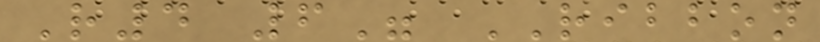R4 6" RIBBON
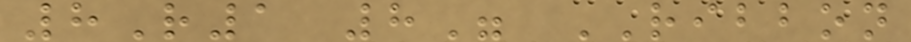8R1 8" RIBBON
